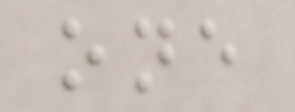one
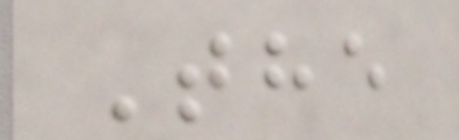The
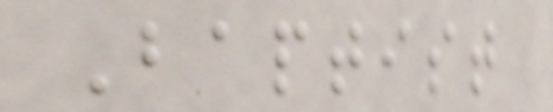Baptist
